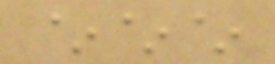~~~
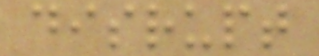disrupt
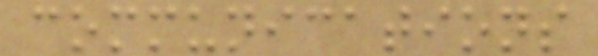communications
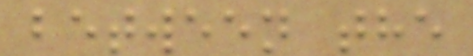between the
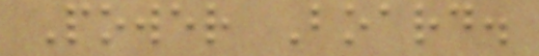Power Board.
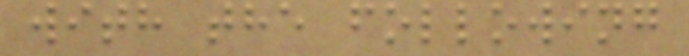with the following
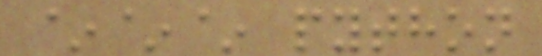~~~ python
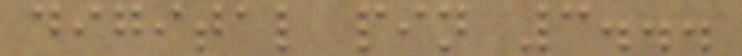digital pin 3...
